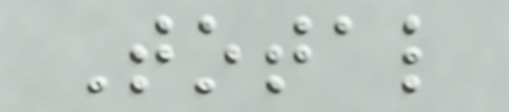Total
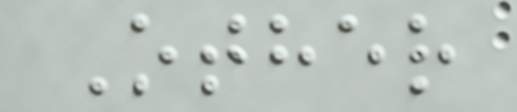Other
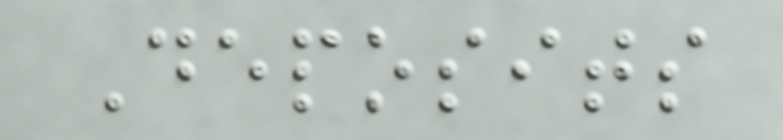Deposits
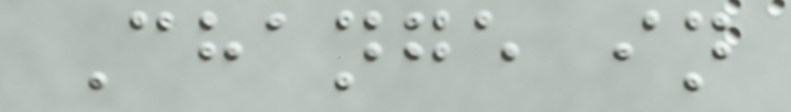Change in
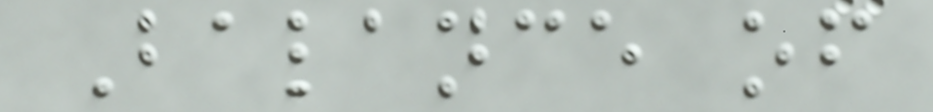Balance of
